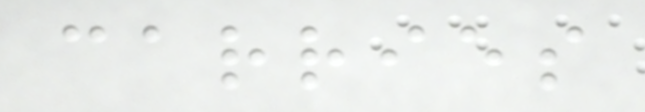carries
